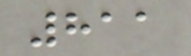811
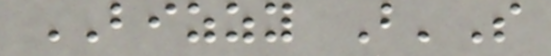BIZZY B'S
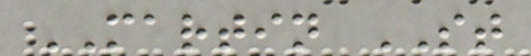MARTIN ST
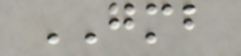GMB
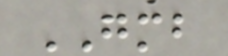GMB
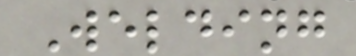Welding
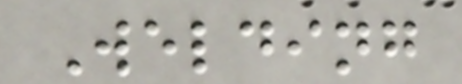Welding
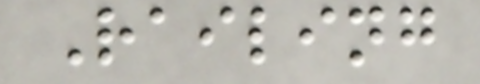Railing
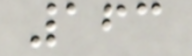163
